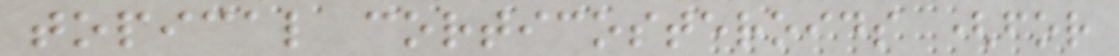topical corticosteroids (for
